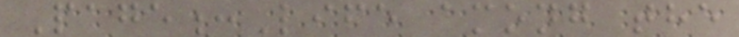Page:Life among the
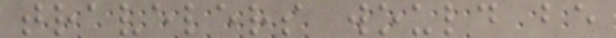travelers would be
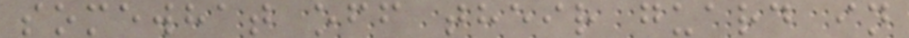somewhat off their guard in
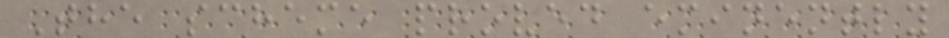The scheme proved eminently
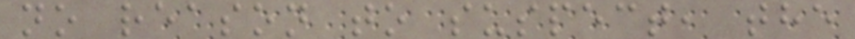no reason to suspect, the
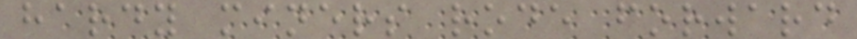hardy miners rode forward
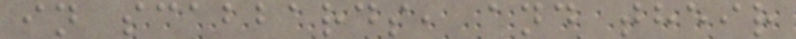in scabbards, and their
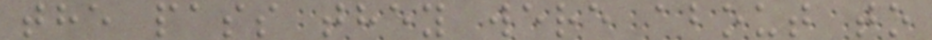the pass they were about to
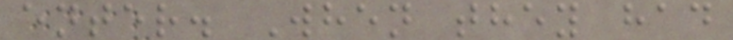enter. When they had
